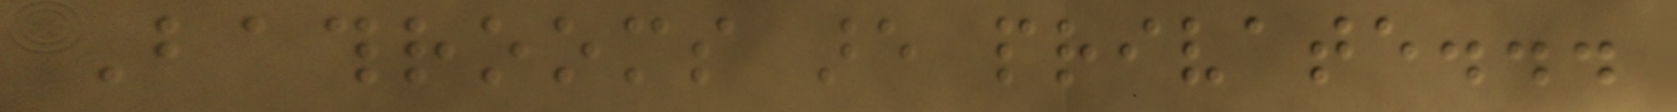Bathrooms are private...
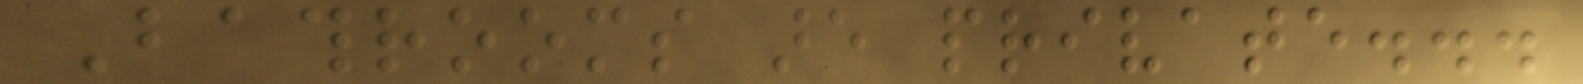Bathrooms are private...
